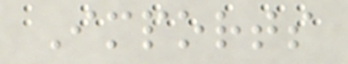Imports
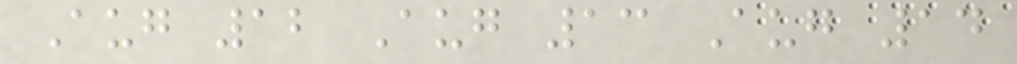Aug 12 Aug 13 Aug 14
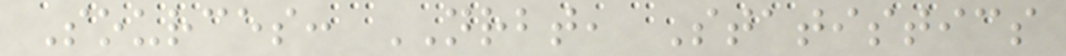Sources: NRBT, Statistics
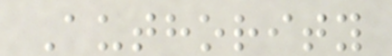Authority
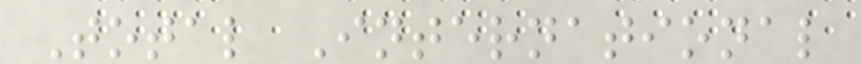Total International
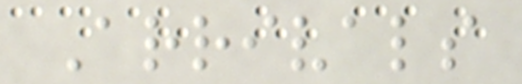Arrivals
